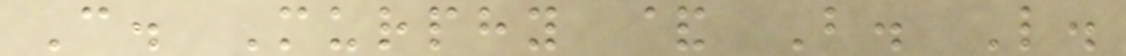C. Murphy & B. L.
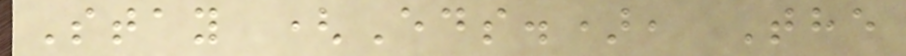Stay (Eds.), The
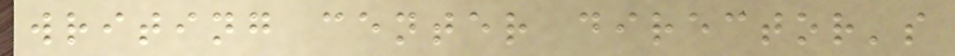writing center director's
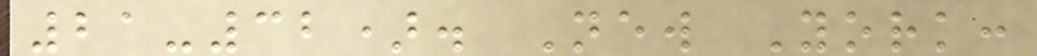21-32). New York:
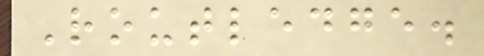Routledge.
